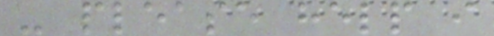- please help i
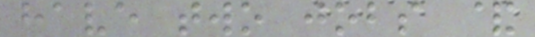have two jobs &
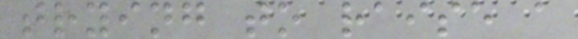trying to raise a
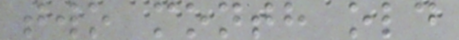two month old
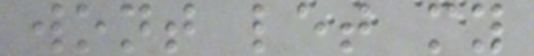wont let my
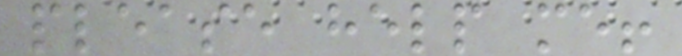please help me!
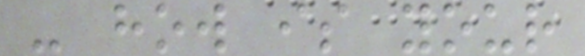- how is your
